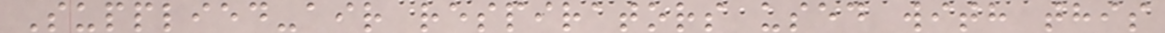Supplied-air respirators used with this
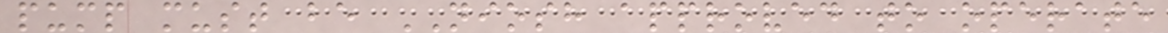pump must be NIOSH approved to operate
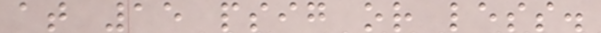at 15 psig or less.
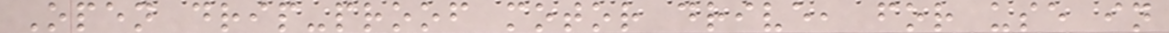Open drip-proof motor drive, for use in
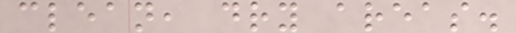clean, dry areas.
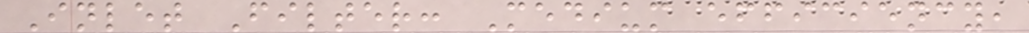Inlet Filter: Medium efficiency,
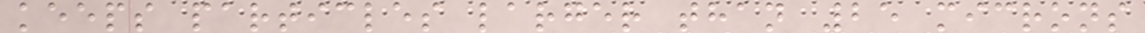keeps particles larger than 25 microns
